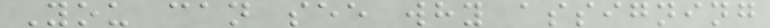You can see why assigning
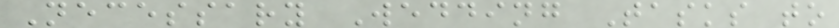Necessary Wedding Tasks to
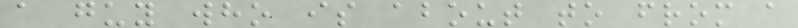a guy who is about to from a
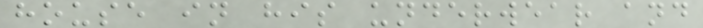house in his underwear and
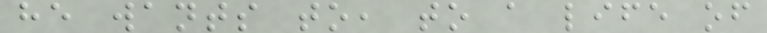he wants to, to a life of
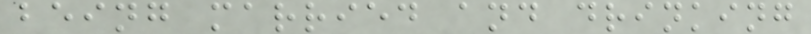being married and drinking
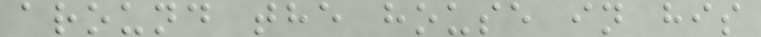around the house in his
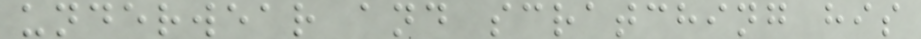underwear and scratching his
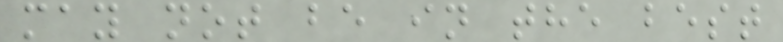may not be in the best
